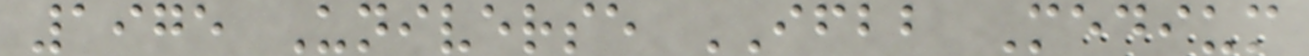1975 Universe IFBB Medium
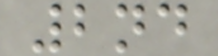2nd
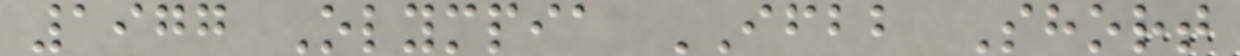1977 Olympia IFBB Short
